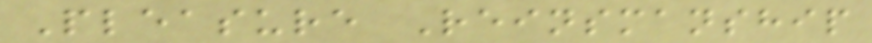Pleasure Reinsmanship
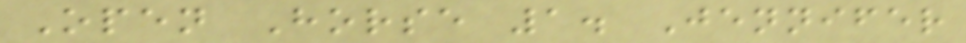Open Horse 1. Jennifer
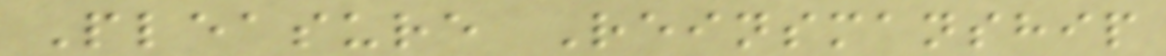Pleasure Reinsmanship
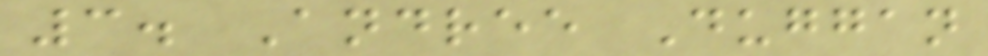3. Andree Duggan
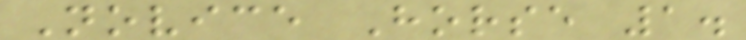Novice Horse 1.
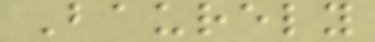Baurely
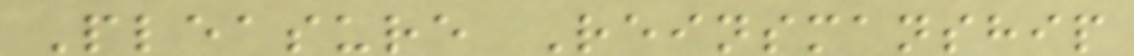Pleasure Reinsmanship
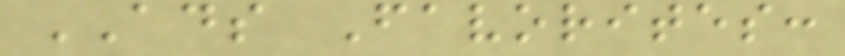ADS Favorites:
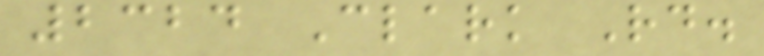2324 Clark Rd.
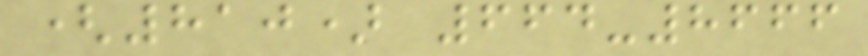(810) 664-8666
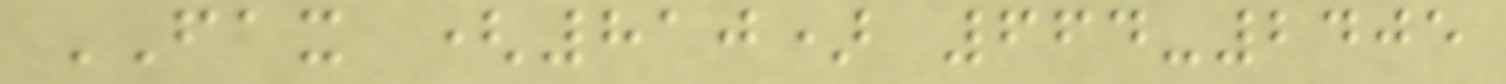FAX (810) 664-2405
